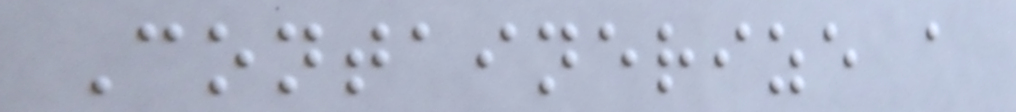Containerize a
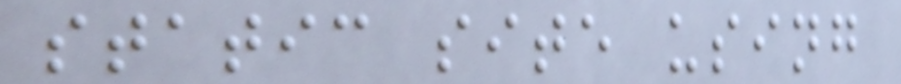static site using
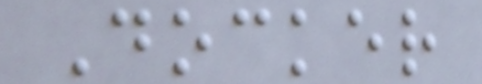Docker
